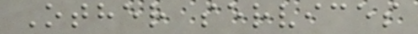Other services
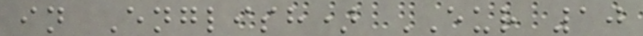in English) EUR 10
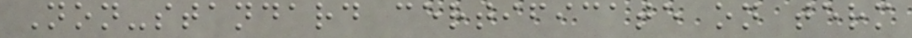Non-standard certificate on term
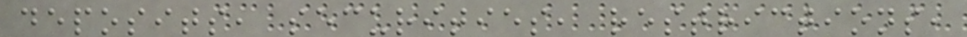deposits, securities, restrictions,
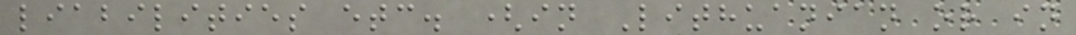liabilities etc. (in Lithuanian or in
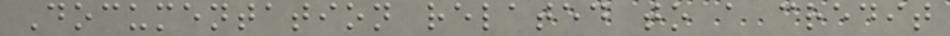Documentation related to a credit
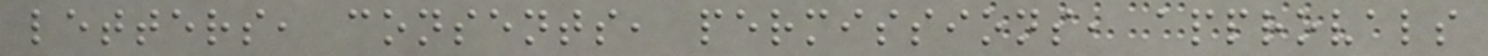letters, consents, permissions, approvals
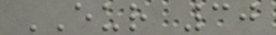EUR 30
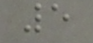5
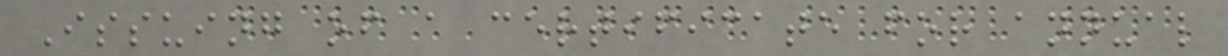Issuing of a certificate for annual
